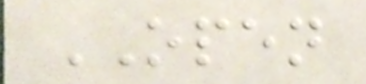OPEN
